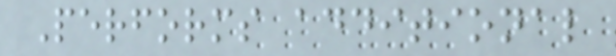Performs additional
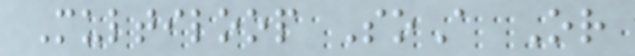Multiloop SoA Or
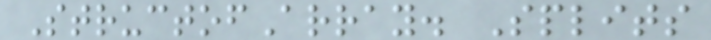StructofArray. Splits
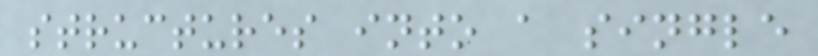structures into a single
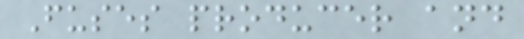Fuses producer and
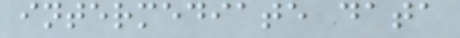intermediate data
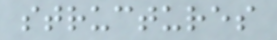structures
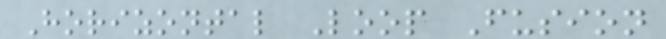Horizontal Loop Fusion
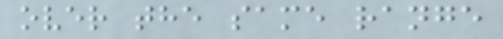over the same range
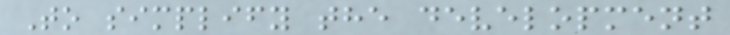To simplify the development
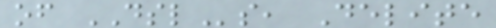of DSLs, Delite
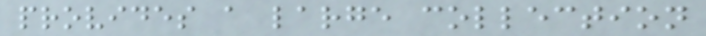provides a large collection
